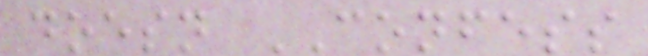doesn CONFESS
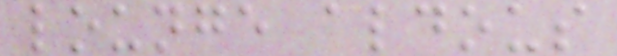lounge aldous
